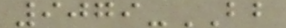9079-BB
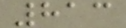813
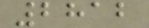2812
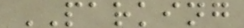PARKING
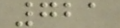721
